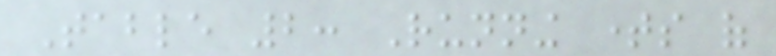Table 2: Running times of
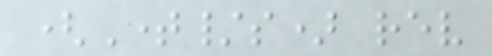(Time/s) rev
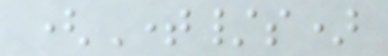(Time/s)
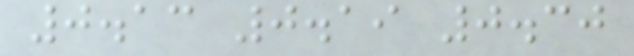0.13 0.19 0.30
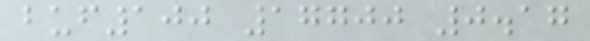buf100 17700 0.17
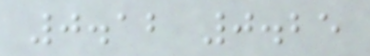0.12 0.25
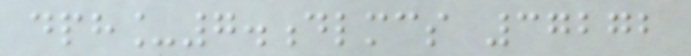dph_7.dlmcs 37272
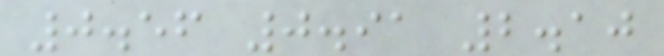0.56 0.91 2.10
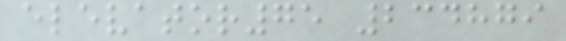elevator75 234879
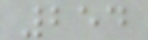254
